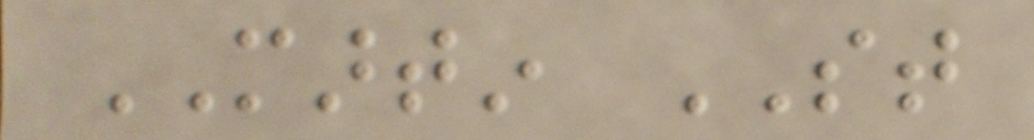MARTIN ST
